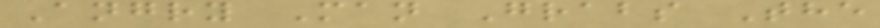Angry Man Grabs The
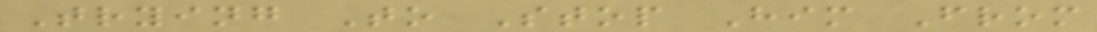Trying To Stop Him From
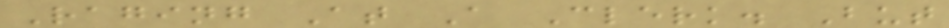Raging At A Clerk. But
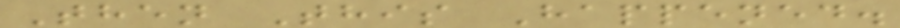Then This Happened.
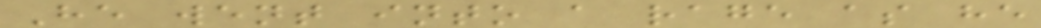He went into a rage as he
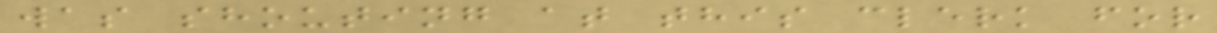was shouting at this clerk for
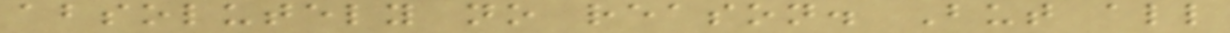absolutely no reason. But all
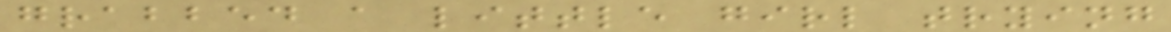grabbed a little girl trying
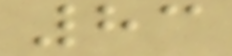83
